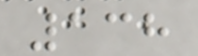138
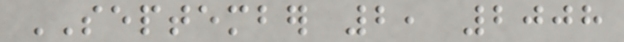SEPTEMBER 2, 2008
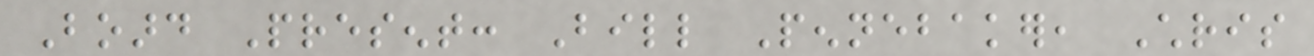Board Present: Bill Pennebaker, Chris
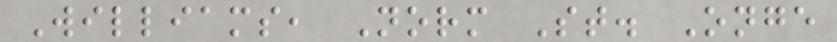Williams, Norm St. Onge
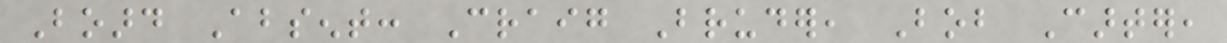Board Absent: Craig Bruder, Bob Carter,
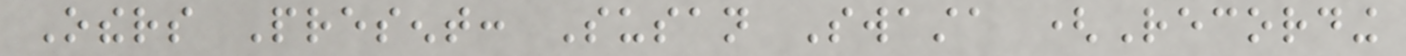Others Present: Susan Swasta (Recording
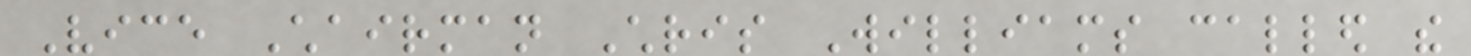Vice Chairman Chris Williams called the
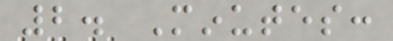2. Minutes:
